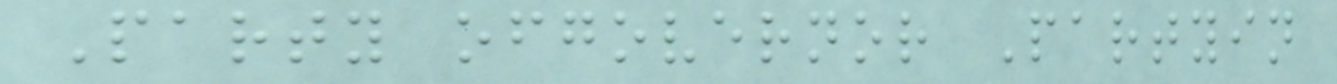Party ofgovernor Partyin
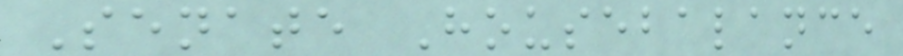Senate Housebalance
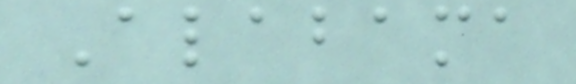Alabama
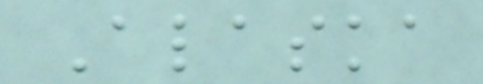Alaska
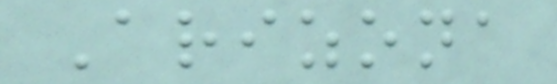Arizona
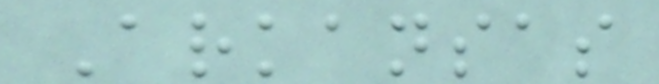Arkansas
